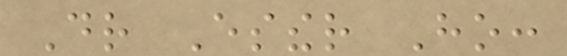Dr Esther Ho:
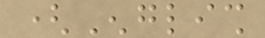(English
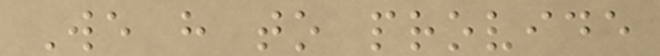We have to provide
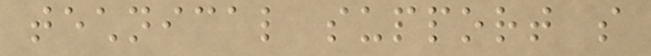technical support so
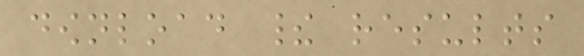download their results
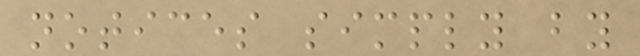notices simply by
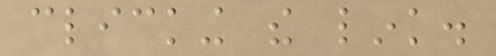clicking the link.
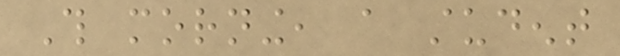This morning, a student
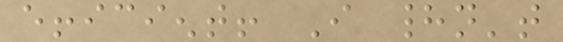efficient! I hadn't
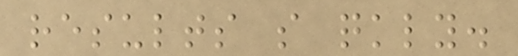results so quickly.
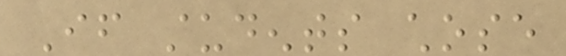If students chose
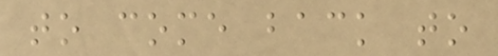to come back to
